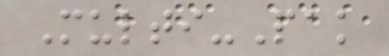Multi-Pak
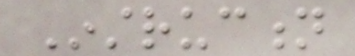Instruction
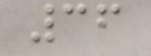36
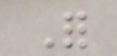For
